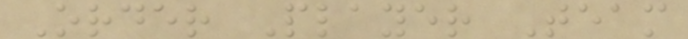Order Player Team
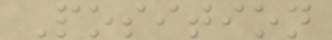Position
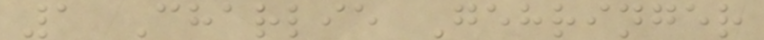1 Charlie Gehringer
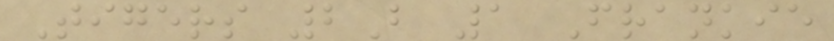Tigers 2B 1 Frankie
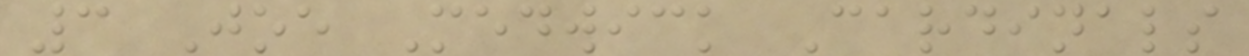3 Joe Medwick Cardinals
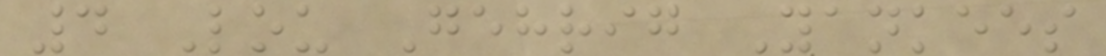4 Lou Gehrig Yankees
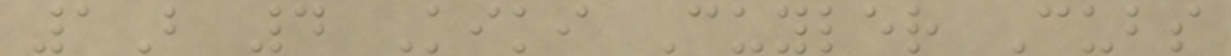1B 4 Kiki Cuyler Cubs
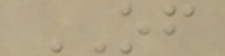OF
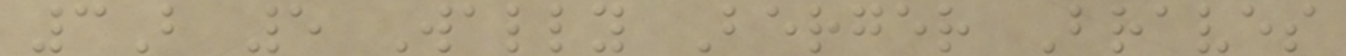3B 5 Wally Berger Braves
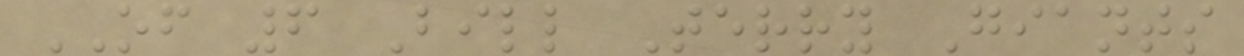OF 6 Bill Terry Giants
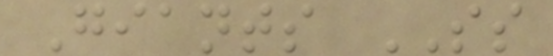Giants SS
